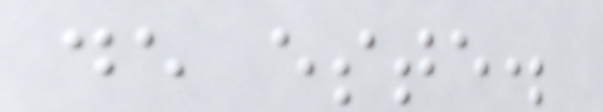de este.
